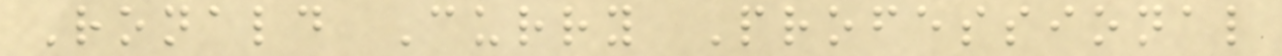Ronald Curry Professional
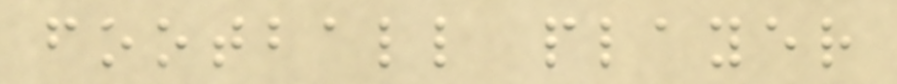football player
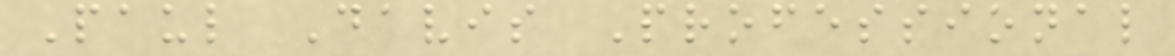Paul Davis Professional
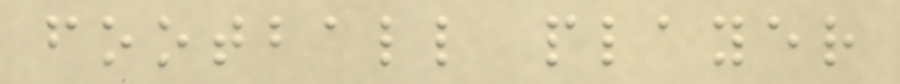football player
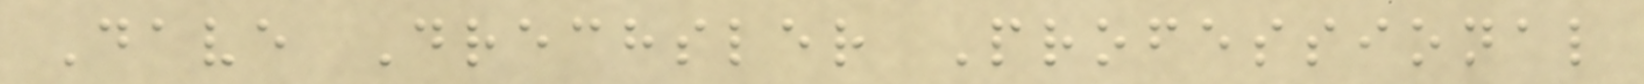Dave Drechsler Professional
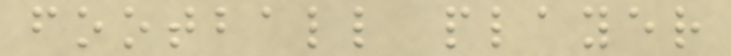football player
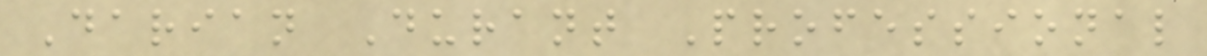Darian Durant Professional
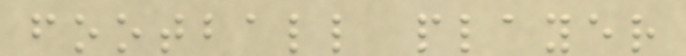football player
